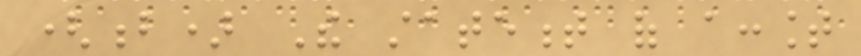(b) The statement of account
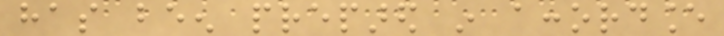has been prepared in accordance
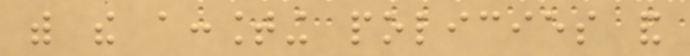with the accounting policies and
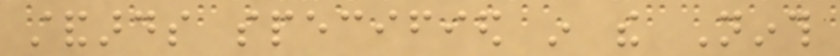standards specified in the Ninth
